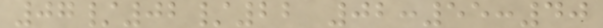07/02/22 02:55:40
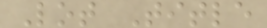Lot Title
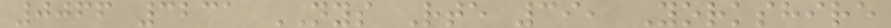0066 3231 NYS Rte 39, Yorkshire
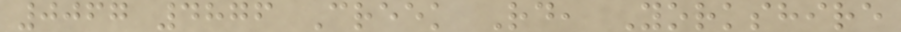0067 4876 Creek Rd, Yorkshire
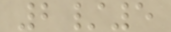2/5
